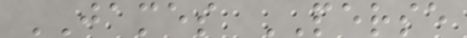JAMES PERSE
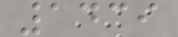1439
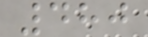480
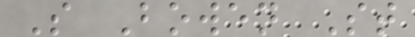S Bowen St
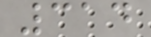314
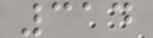314
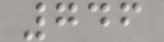746
